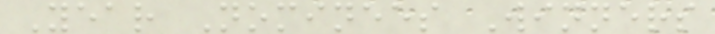Year Nominees Winners
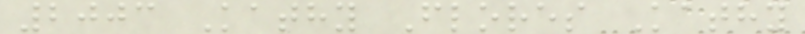2003 Kathy Flores Kathy
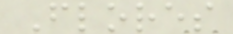Flores
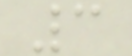3
